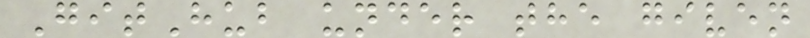GitHub under the given
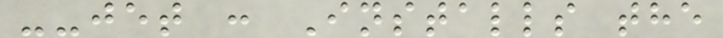--jet : Installs the
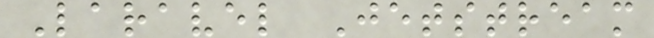Laravel Jetstream
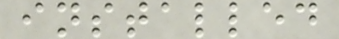installed
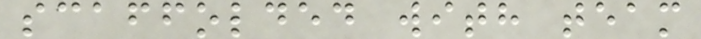scaffolded with team
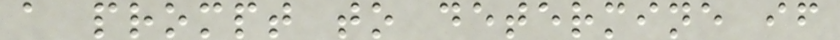a prompt to determine if
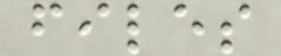files
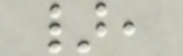},
